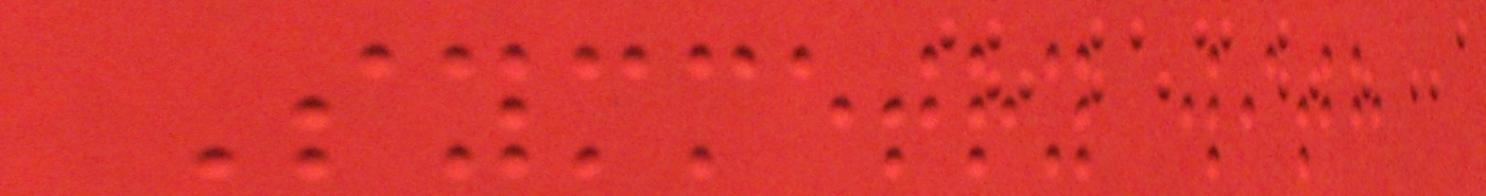Symmetry with
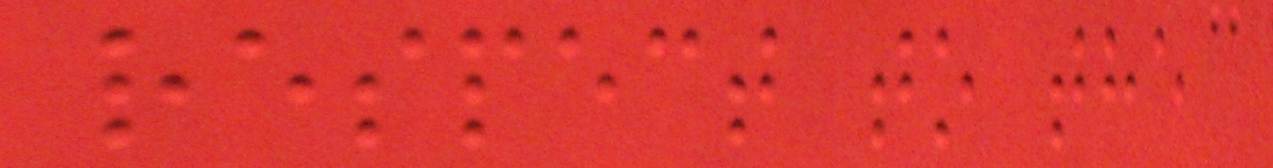respect to the
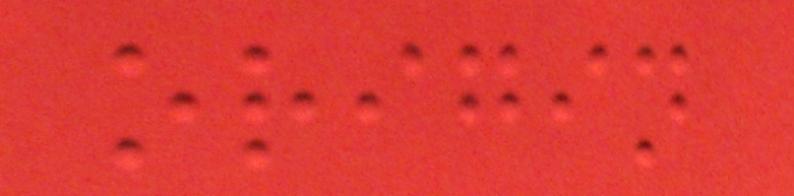origin
